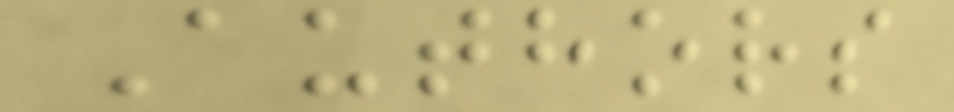Authors
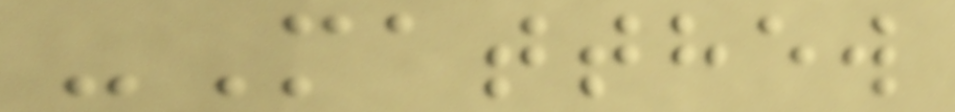-Matthew
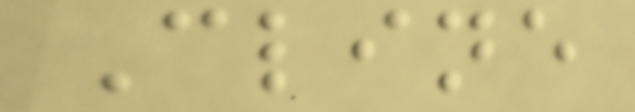Cline
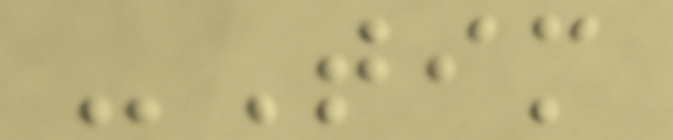-Tim
